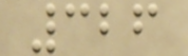326
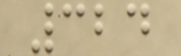324
